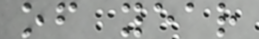of year
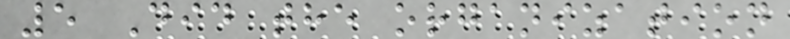5 Did the organization
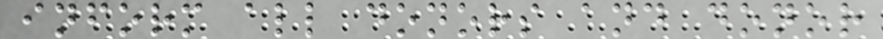inform all donors and donor
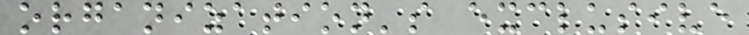organization's exclusive
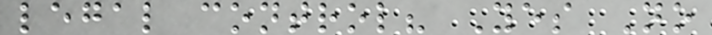legal control? Yes No
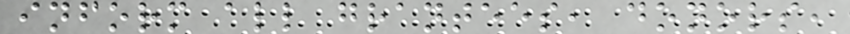inform all grantees, donors,
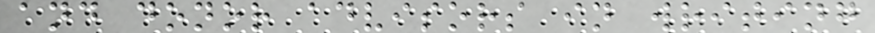and donor advisors in writing
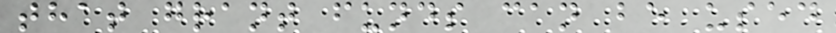that grant funds can be used
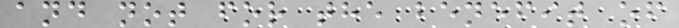and not for the benefit of
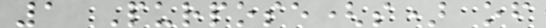1 Purpose(s) of
